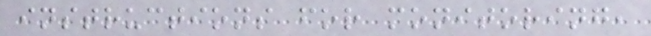instructions for monitoring,
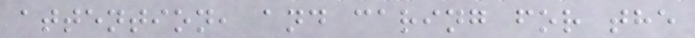attention, and caring for the
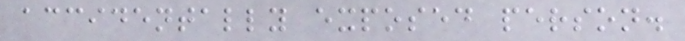accidentally exposed person.
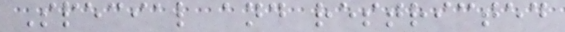Special and restricted
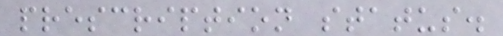prescription status.
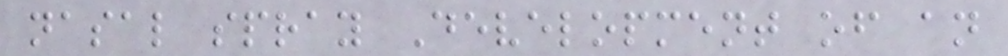nasal spray Development of an
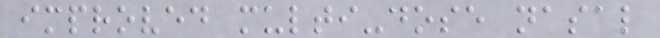improved multi-dose nasal
